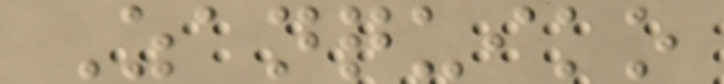Zanquiko
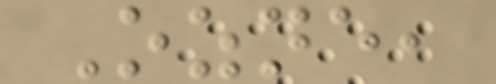Ozne,
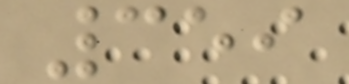359
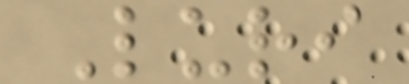Luri
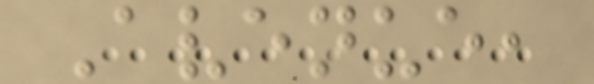Avenue,
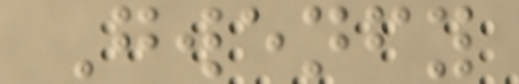Gwenfy
